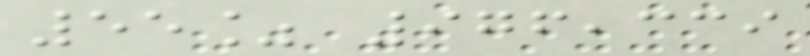55% 976,339
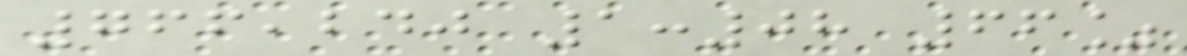766,240 1:08 66%
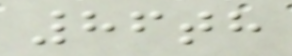86th
